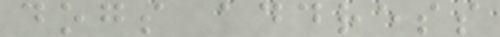dogs address
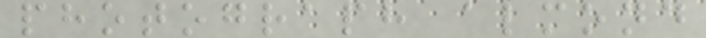photograph almond
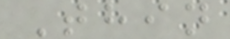Thin
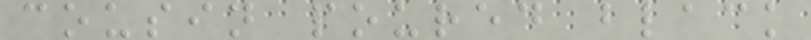cousin poured black
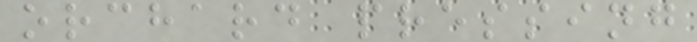orchard pressing
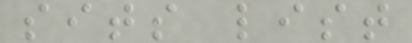sits list
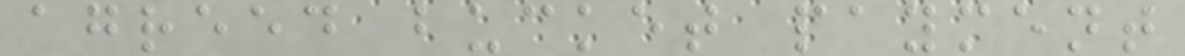agreed bucket payment
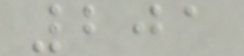201
